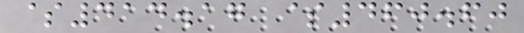$414.17 $460.60
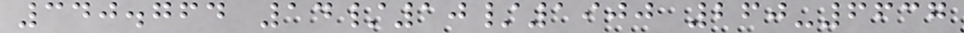340.764 14/10/1900 260-6637
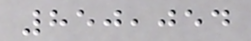850,054
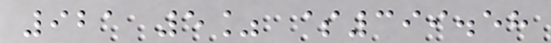921 5% $399.58
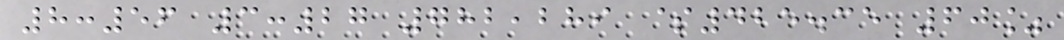8:56 3:27 782,289 $425.35 60%
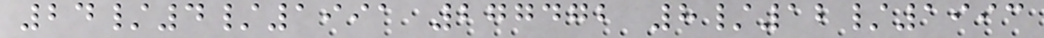24/4/1991 277472 8/12/1993
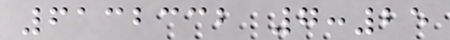6132332 7:25
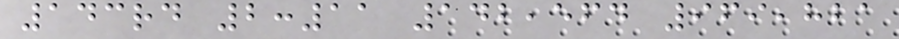143rd 2:11 142,564 969,821
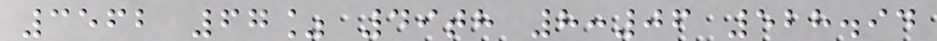3562 67% 49th 8:06 528.94
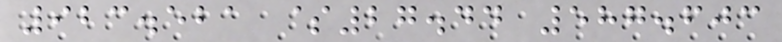923.521 $27.44 587.603
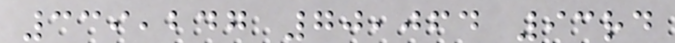339,247 70,064 93rd
